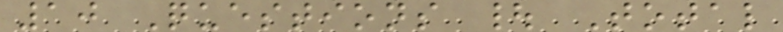10 Questions | Total
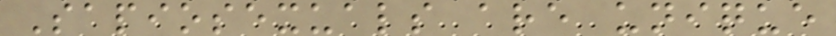Sapiosexuals are unique
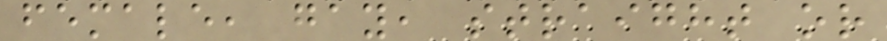female, gay, straight or
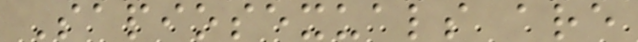Sapiosexuals are
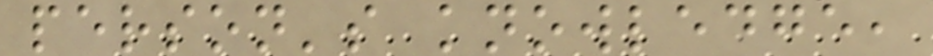person's knowledge,
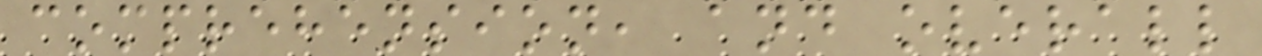comprehension, and overall
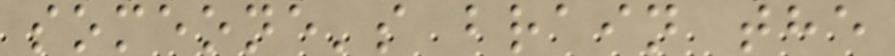someone's brain the
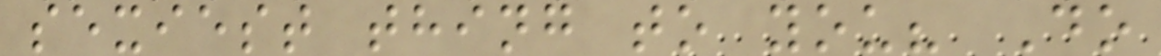sexiest thing to you? Do
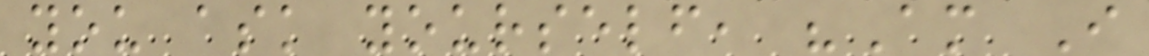you ask yourself, "Am I
